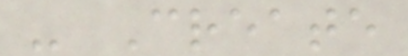- Create
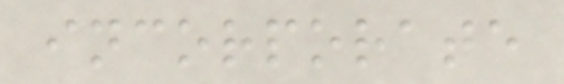incorporate
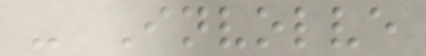- Involve
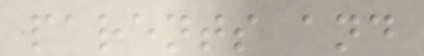parents and
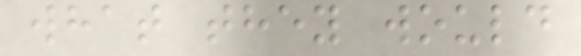what they would
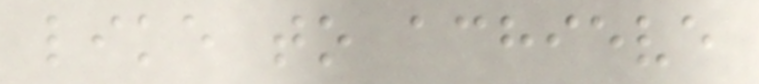like to achieve
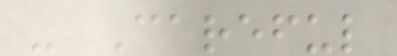- Careful
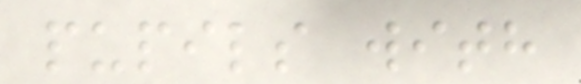pupils with
